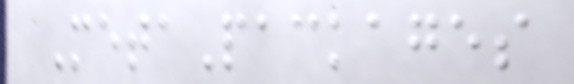MetaPackages
